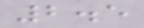2.5
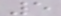5
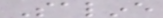Saline
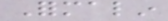Formalin
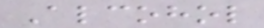Alcohol
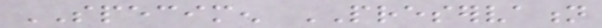SPECIMEN PRESERVATION
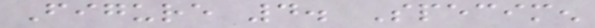Figure 4. Specimen
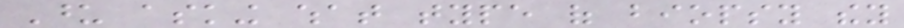Upon asking what type of biopsy they
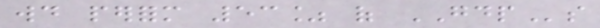would perform 53% of GDPs
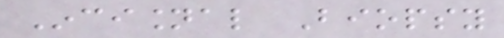Incisional Biopsy
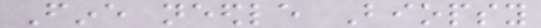Fine needle Biopsy
